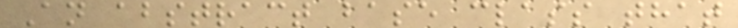An abstract base class that
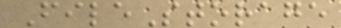FileStorage
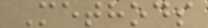Methods
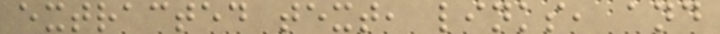extracted text, links, and
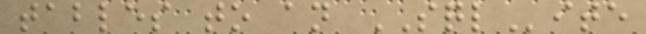tables to an SQLite
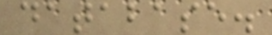database.
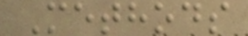Methods
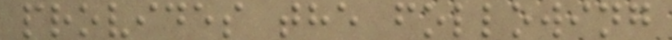provides the following
